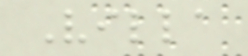Villa
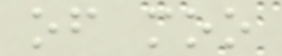of moo
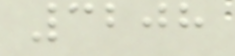3208
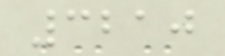3210
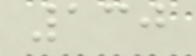130
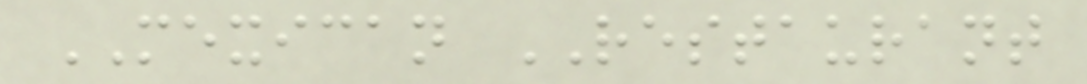MEXICAN RESTAURANT
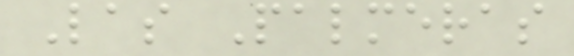Las Palmeras
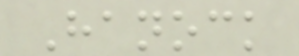Hanock
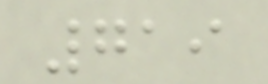719
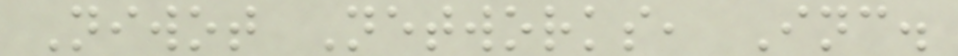Niwot Networks, Inc.
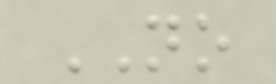NO
